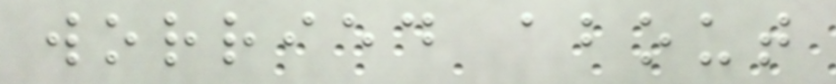worried about
